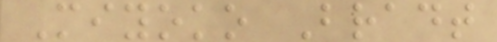Miyoko Bradt
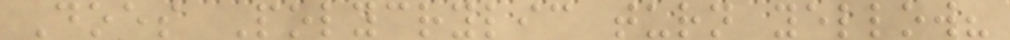Does Polycrylic turn yellow?
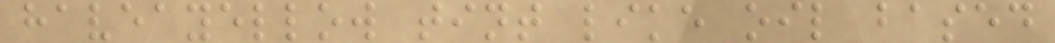haveayellow tint like oil based
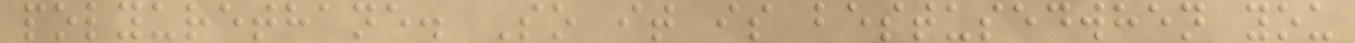polyurethane. So it is bestusedwhen you
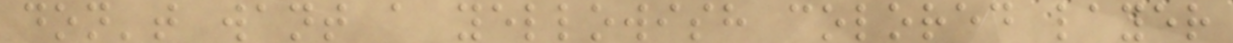don't want a yellowish colored layer
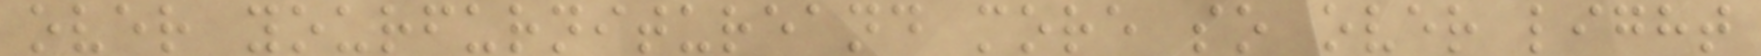over yourfurnitureand more so over light
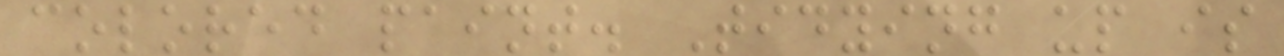colored paint. Tidying up is
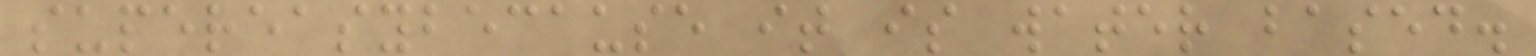supereasybecause it is water based.
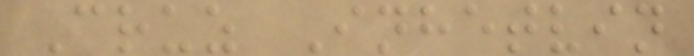Cruz Inhetvin
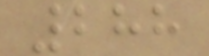288
